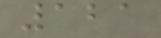121
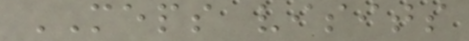MEPS visits
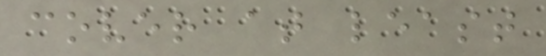cover at least
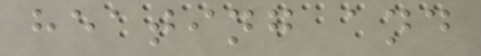heating and
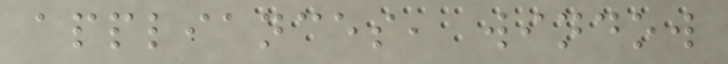appliances, window
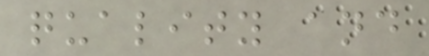quality and
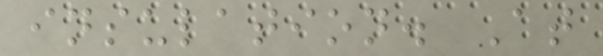insulation. At
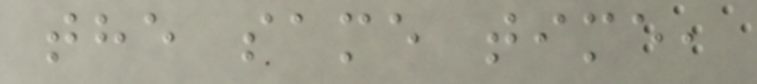the same time,
